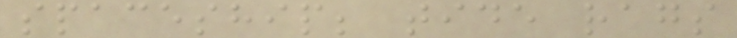spaceship; tide rags
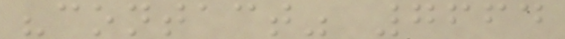"contact" 7664
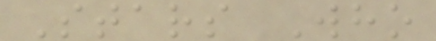Stars Who
